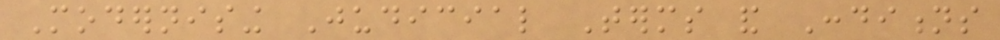Modernising Judicial Terms and Conditions
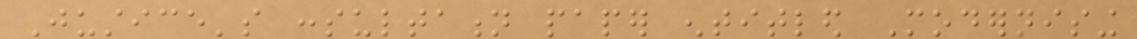Justice's consultation paper entitled Modernising
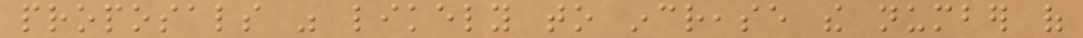proposals was likely to increase the number of
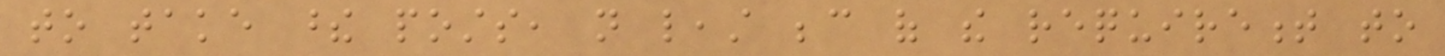to take these posts, not least because of the requirement to
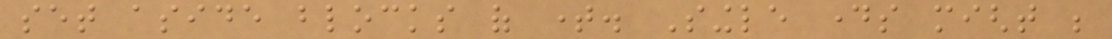set aside blocks of time. Single days might be
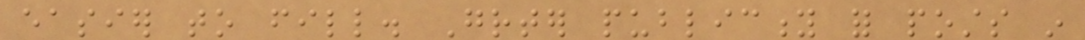easier to fill. Greater publicity for posts in
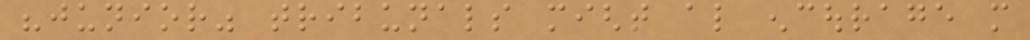"junior" tribunals might also encourage more
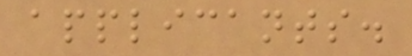applicants.
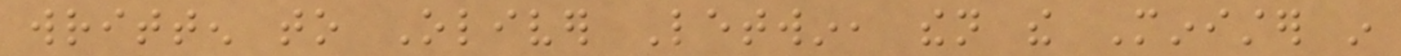written to Oliver Letwin, then the Minister in
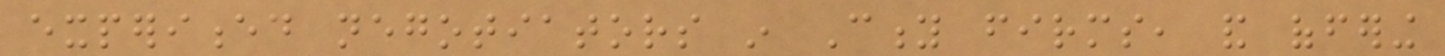experienced negotiators in City firms, and offering
